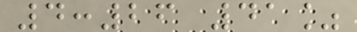4:26 41%
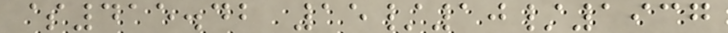$415.42 15/10/1937
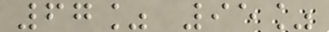67% 95%
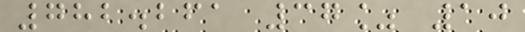782.261 37% 10
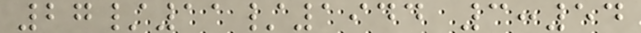27/11/1944 3:54
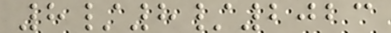8/8/2023
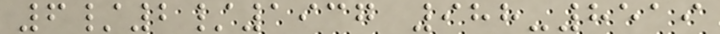6/2/1937 988-8519
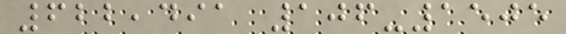622,491 106-1505
